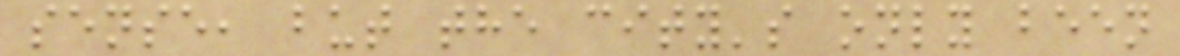sense, but the city's only been
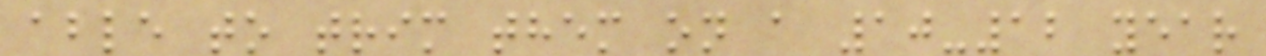able to trim them on a 10-12 year
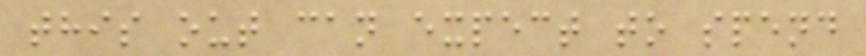this out can expect to spend
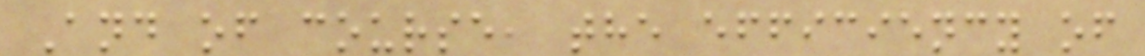And of course, the efficiency of
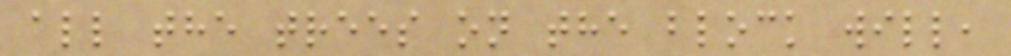all the trees on the block will,
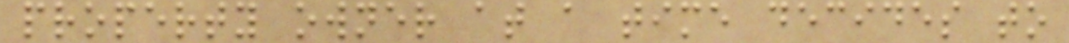property owner at a time decides to
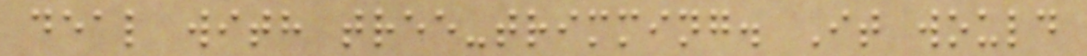deal with tree-trimming. It would
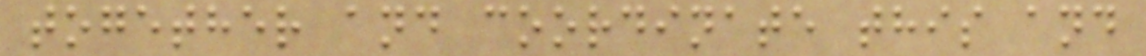together and coordinate this and
